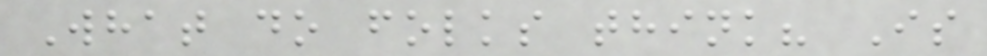What do folks think? Is
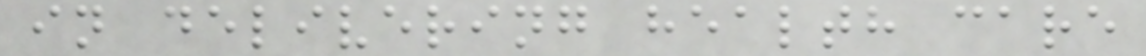in delivering health care
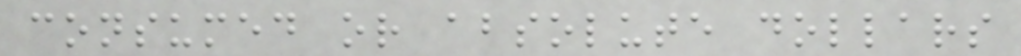consumed or absolute dollars
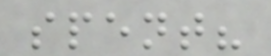spent?
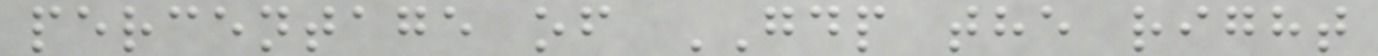percentage of GDP the right
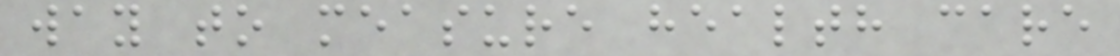way to measure health care
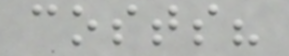costs?
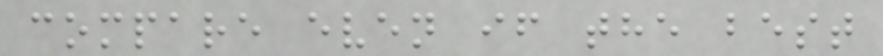compare even if the best
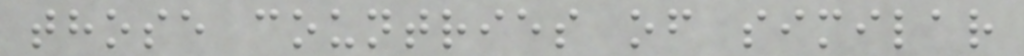those countries of similar
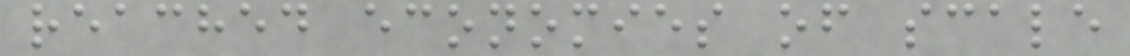reached economies of scale
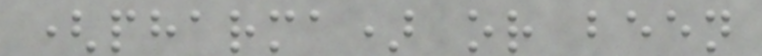(pharma) or been
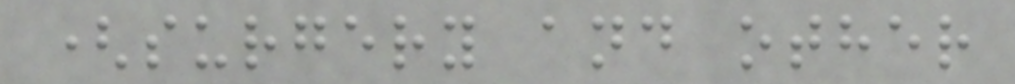(surgery and other
